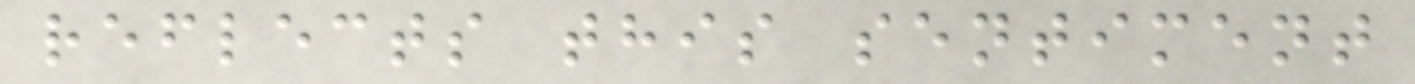reflects this sentiment
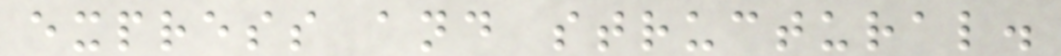express and structural.
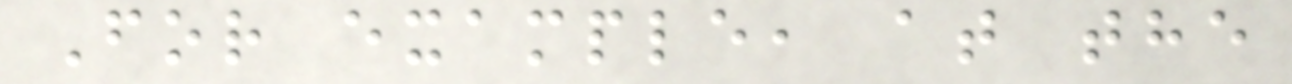For example, at the
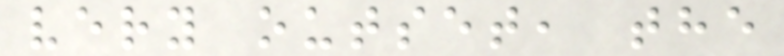very outset, the
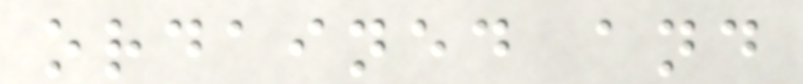ordained and
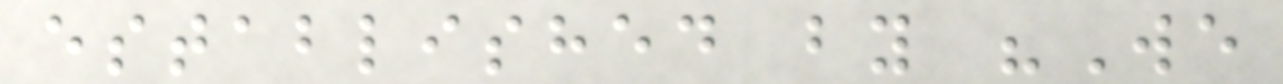established by "We
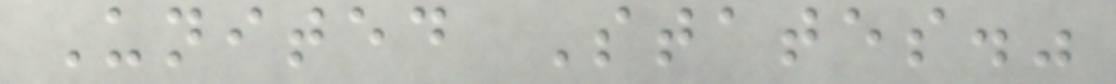United States."
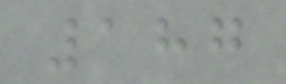187
